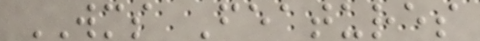WMS Features
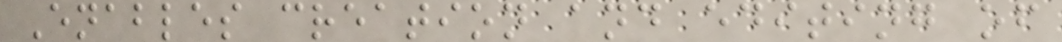Enables creation and editing of
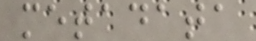metadata
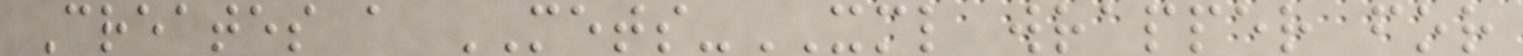Creates a METS-XML wrapper for
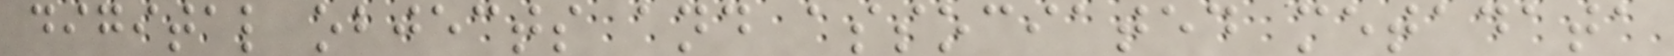digital objects and associated metadata
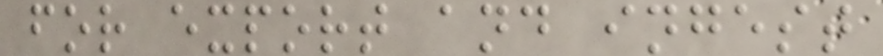for export and ingest
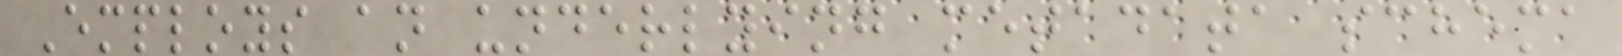Employs an underlying metadata schema
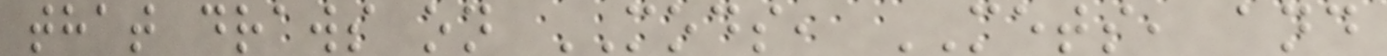that draws on MODS, METS, and
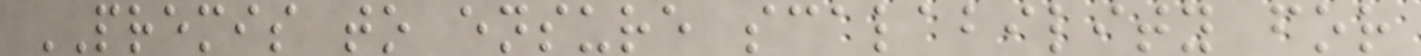PREMIS to ensure scalability for
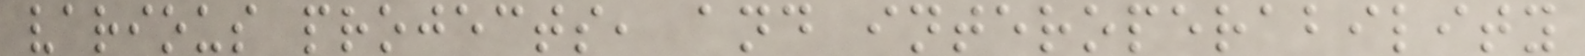various projects, and interoperability
